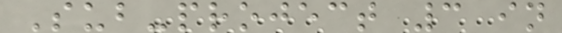Sub-project 3 in
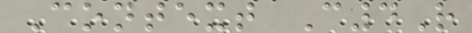Context C4R
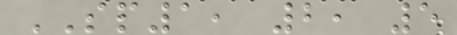SP1, 2, 5
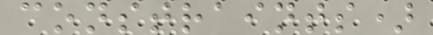constraints)
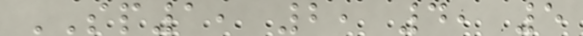SP1, 2, 4, 5
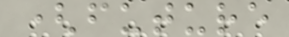(future
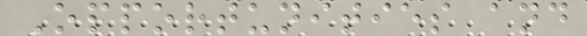Opportunities and
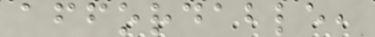affordable,
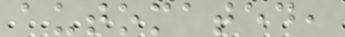automated,
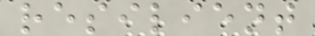resilient
